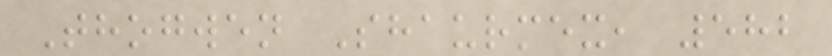Thogwen Shaurmex, 582
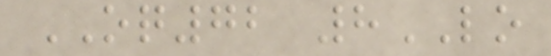OQ72 8LO
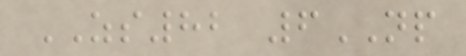ZS82 6NP
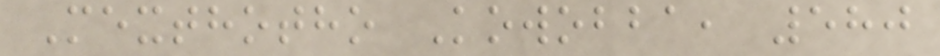Mexthotho Kowobba, 580
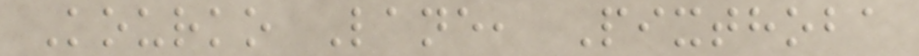Kourko Lane, Pixthoba
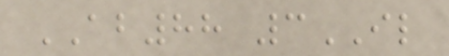AB88 3IL
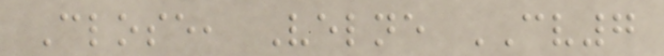Close, Velne CV7
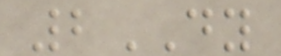2DY
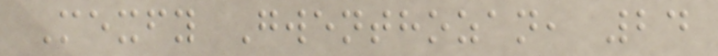Mexfy Gwenthozan, 24
